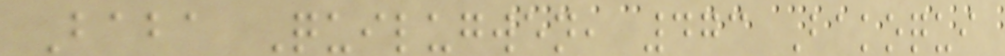Baba Quilugwen, 473 Bakoqui
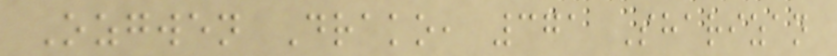Ozgwen Drako, 371 Sharizan
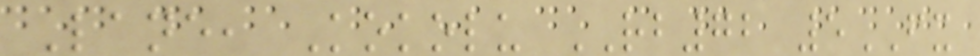Lane, Kokolu RB72 5FX
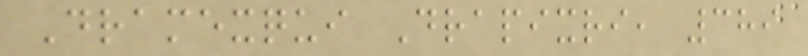Dramexqui Drapixri, 389
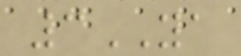3YA
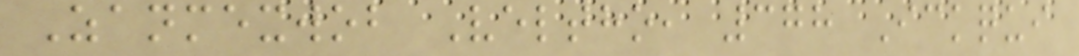Zanmexwob Veltho, 378 Ickqui
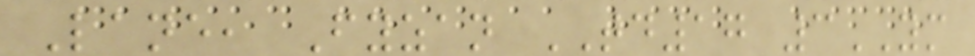Lane, Fyzan TD17 3YM
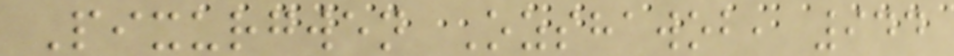Pixurgwen Ozshawob, 944
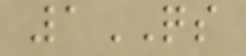1QS
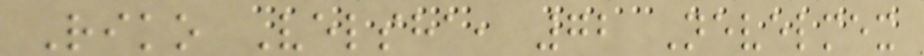Riko Velsha, 72 Nevelmex
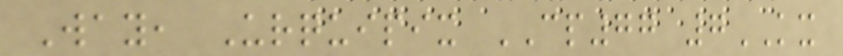Way, Urquipix CP77 7KX
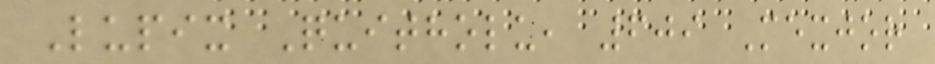Lupix Quitholu, 609 Mexjor
